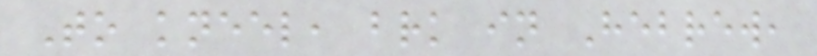To kneel, brk in Hebrew,
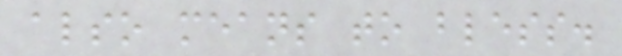also means to bless.
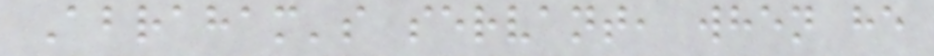Abraham's servant, when he
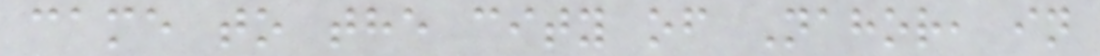came to the city of Nahor, in
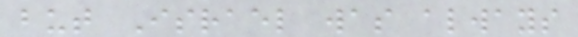but Israel was always
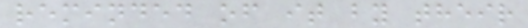reminded of it by their
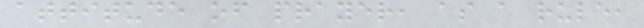attitude of prayer, as a rule,
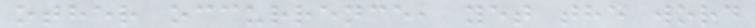other occurrence, yet the word
